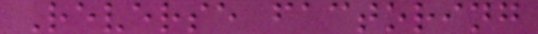Reverse factoring
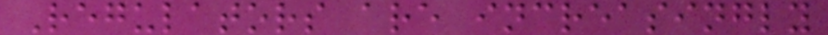Regulators are increasingly
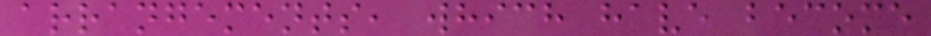arrangements, which have become
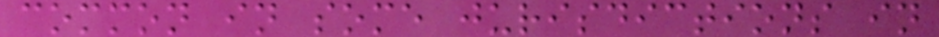common in some jurisdictions in
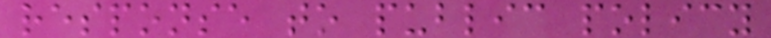response to public policy
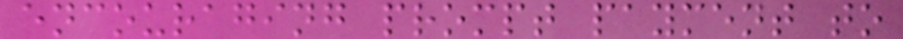encouraging prompt payment to
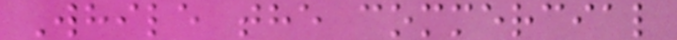While the commercial
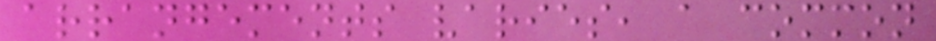arrangements varies, a common
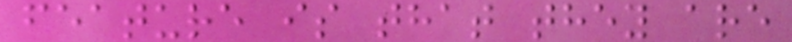feature is that they are
